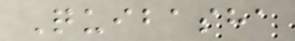Quibasha
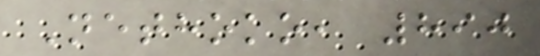Nethoko, 890
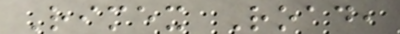Rimex Road,
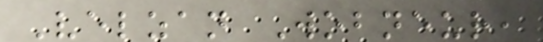Velzan Wobneur,
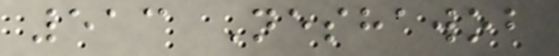513 Neshawob
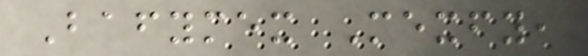Bafymex Mexfy,
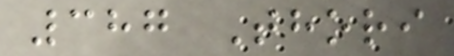387 Thori
